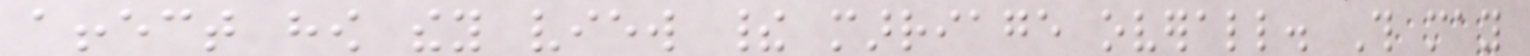affect how they view their marriage overall. This may
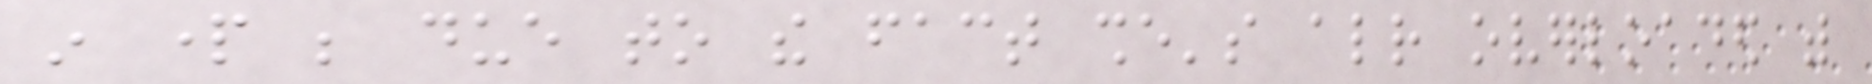in part be due to the fact she's already overloaded with
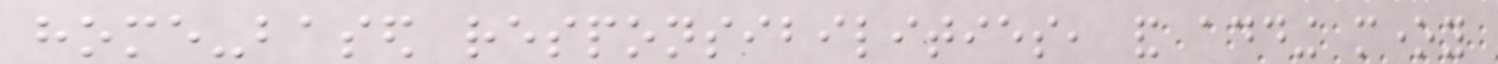home-based responsibilities, and adding money
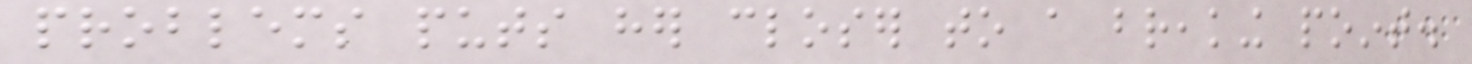problems puts her closer to a breaking point.
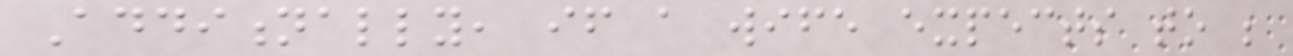Additionally, if a wife expects to be
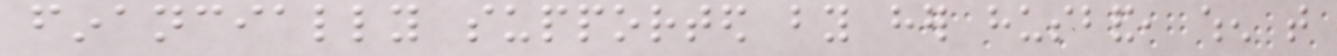financially supported by her husband, when that
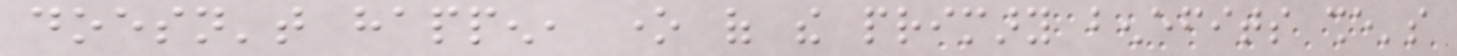doesn't happen, one of the primary benefits she's
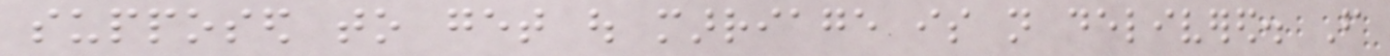supposed to get out marriage is not delivered. From
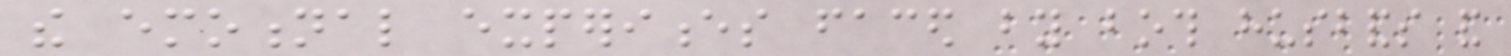the emotional experiences faced by both husbands and
